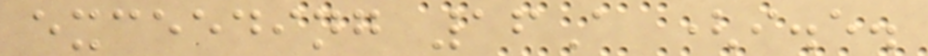exceeding 16A (i.e.
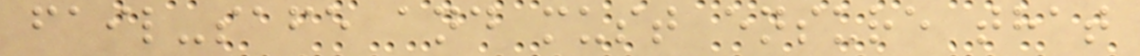fail-safe and must ensure that
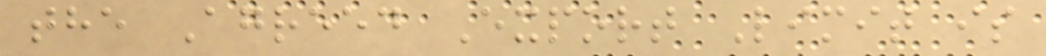the Agreed Export Limit is
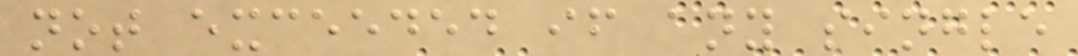not exceeded if any single
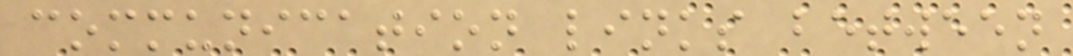communication links between
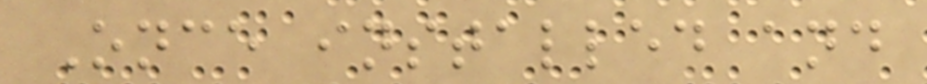Once installed and
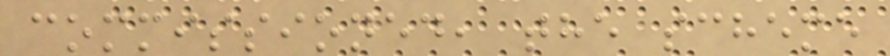commissioned, the scheme
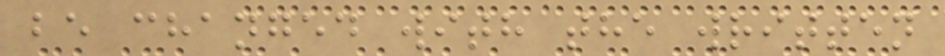be changed with the written
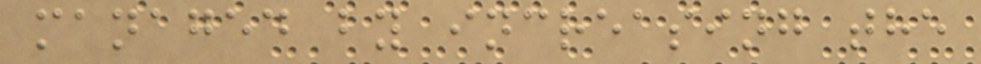managed by increasing the
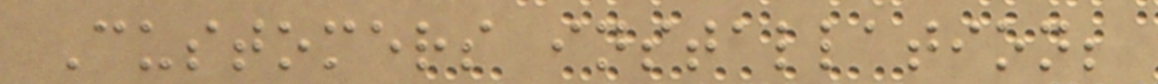Customers installation;
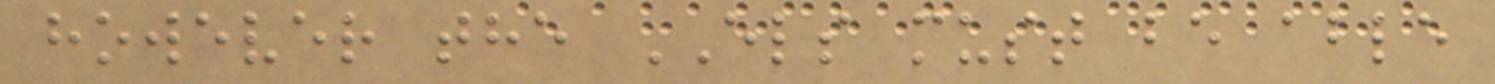however the ELS must be able
